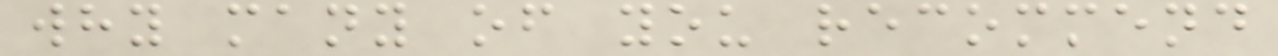why many of you recommend
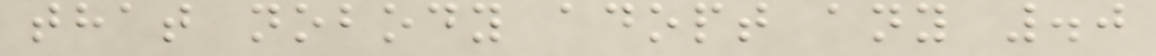that nobody adopt any .0
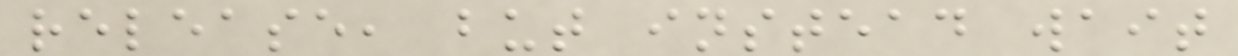release, but instead wait
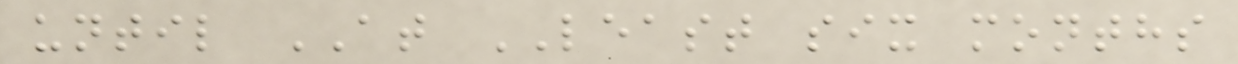until AT LEAST six months
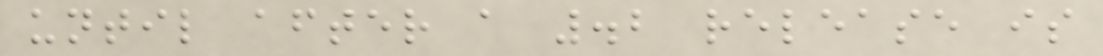until after a .2 release is
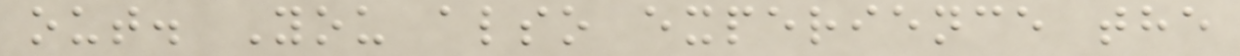out. You also experience the
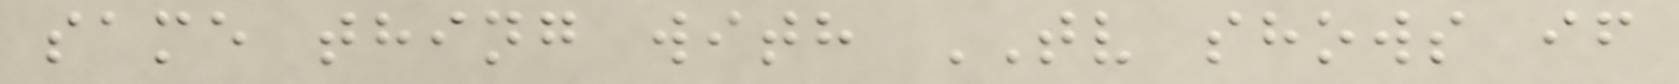same thing with TV shows if
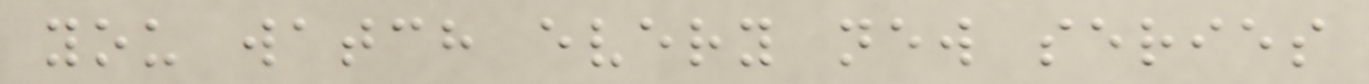you watch every new series
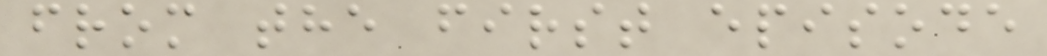from the first episode
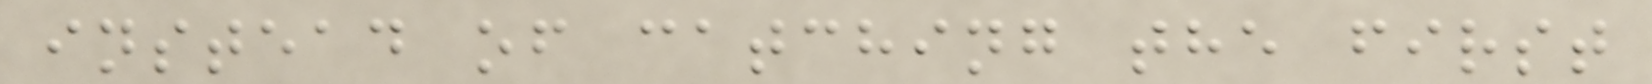instead of catching the first
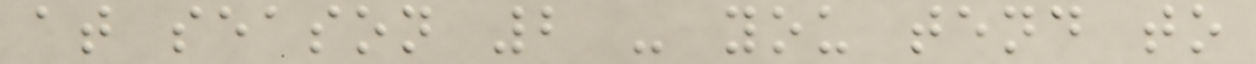at season 2 - you tend to
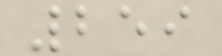259
